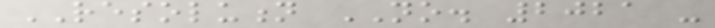RESOLUTION NO. 2021 -
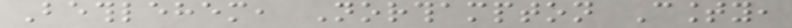Bethlehem, Northampton County,
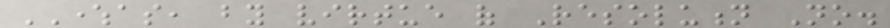WHEREAS, by virtue of Resolution No.
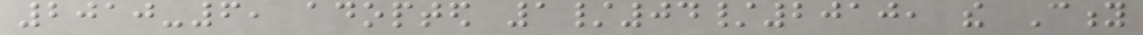2010-6, adopted 1/04/2010, the City
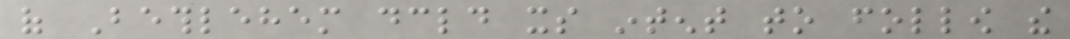of Bethlehem declared its intent to follow the
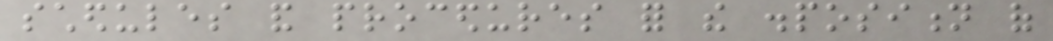schedules and procedures for the disposition of
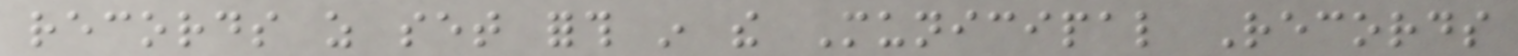records as set forth in the Municipal Records
